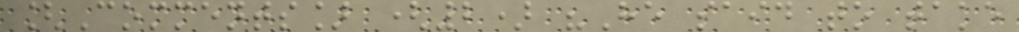[Comments] (2) "He said to take
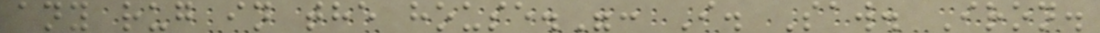any rug in the house.": I. Saw. Iron.
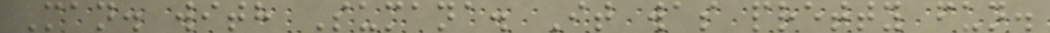Man. with Sumana. It was pretty fun.
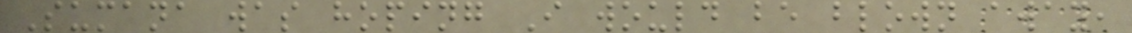Sumana was hoping I would be blown away,
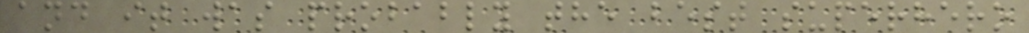and it was probably the best superhero
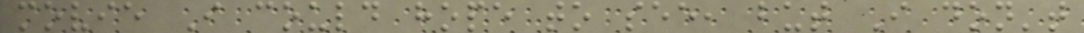movie I could hope to see, but I don't
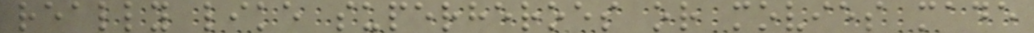really like superheroes or movies made
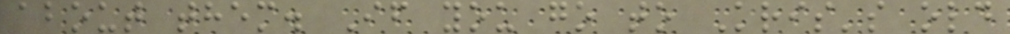about them. If you go to Kris's old
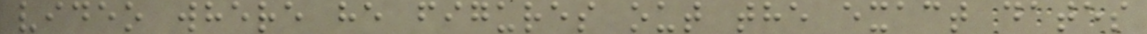video where he figures out the exact dates
